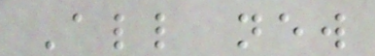All new
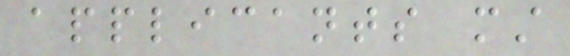applicants must
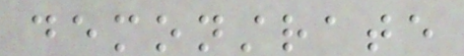demonstrate
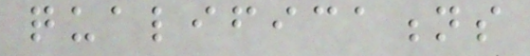qualifications
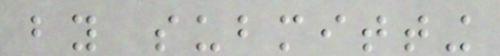by submitting
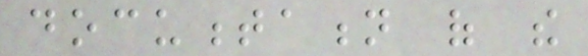documentation of the
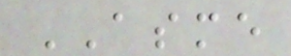ASME
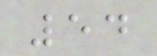54
